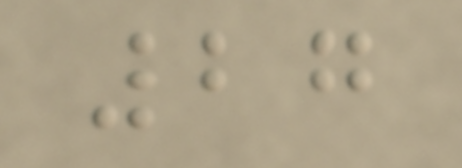27
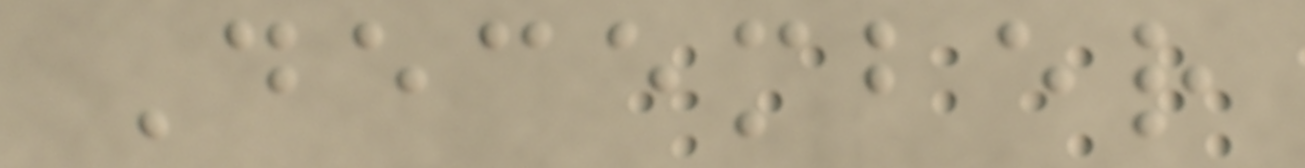December
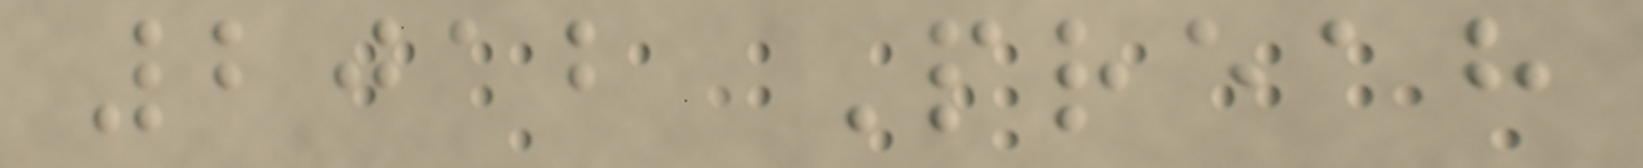2012 Preah
